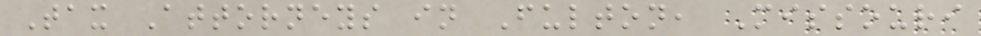Tax Attorneys in Fulton, Missouri
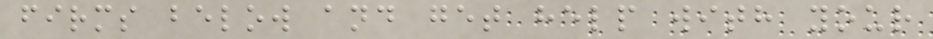firms below and get help with your
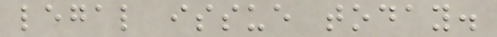legal issue today.
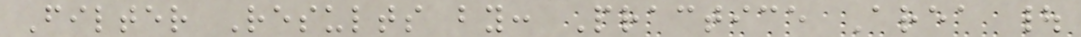Filter Results by: Practice Area |
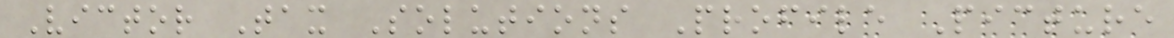Victor Tax Solutions Profile Picture
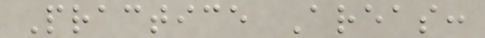Practice Areas:
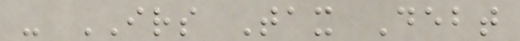- IRS Tax Debt
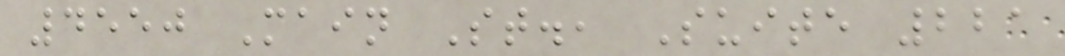4550 Main St., Suite 221
